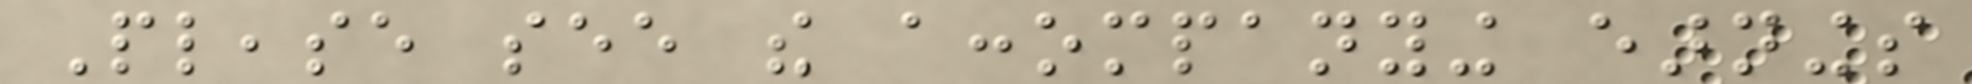Please see the accompanying earnings
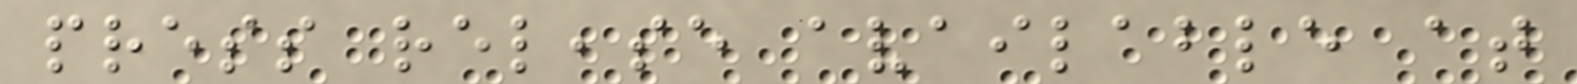press release available at
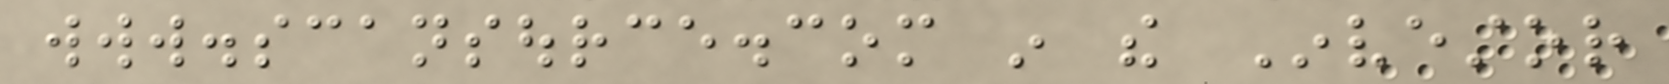www.scansource.com in the Investor
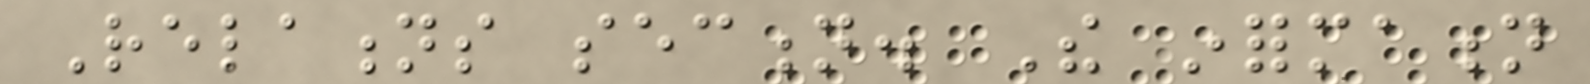Relations section. The information
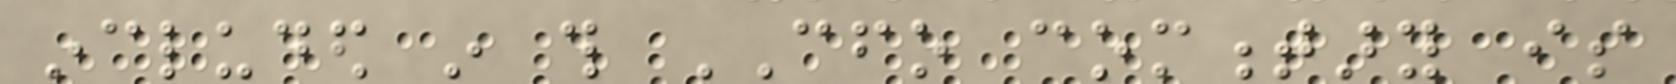included in this CFO commentary is
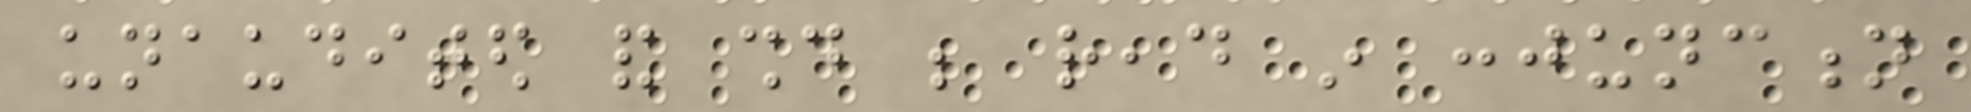unaudited and should be read in conjunction
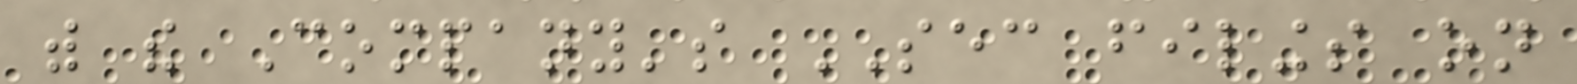with the Company's SEC filings on
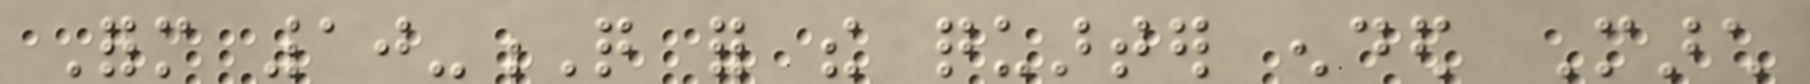Form 10-Q for the quarter ended March
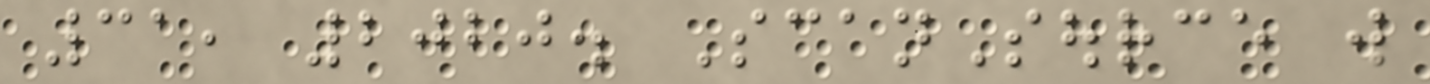31, 2020. ScanSource will
